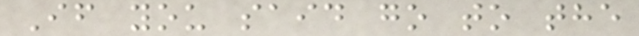If you said go to the
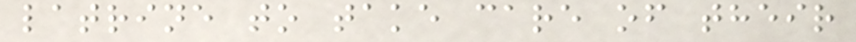latrine to take care of their
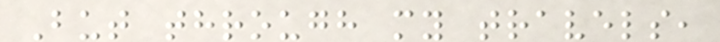But through my travels,
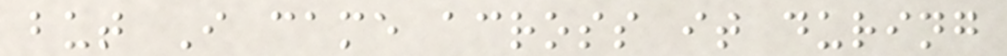but I came across it during
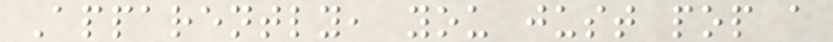Apparently, you just pop a
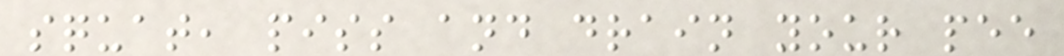squat, piss and drain your pee
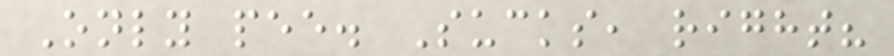Only pee. Sucks, right?
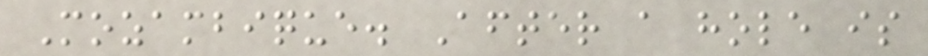Mozambique. After a hole is
